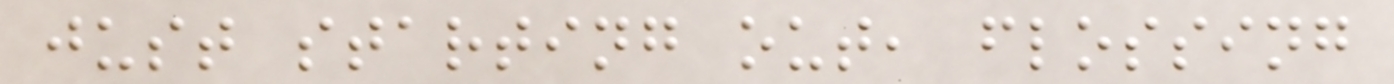just starting out, flossing
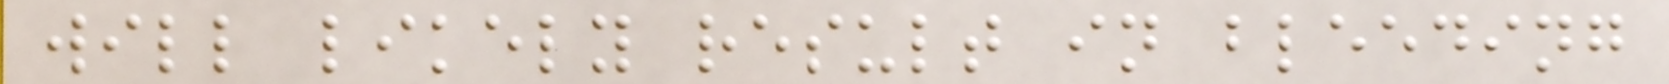will likely result in bleeding
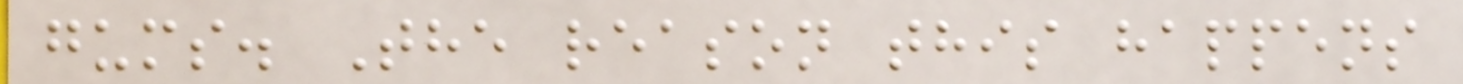gums. The reason this happens
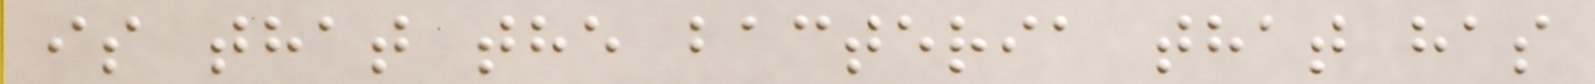is that the bacteria that has
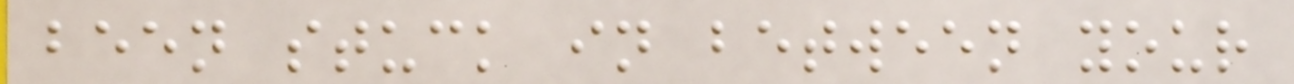been stuck in between your
